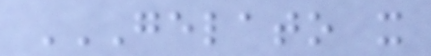GELATO X
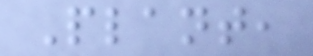Plant,
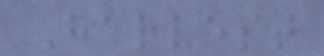Harvest
